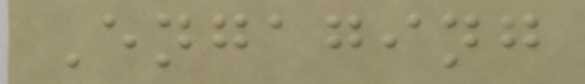Engaging
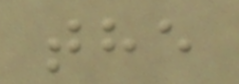the
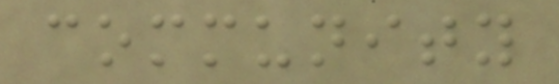community
